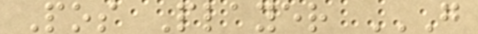Pos Player G
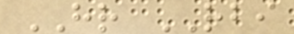HR RBI
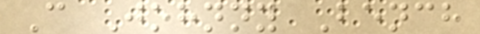C Johnny Bench
